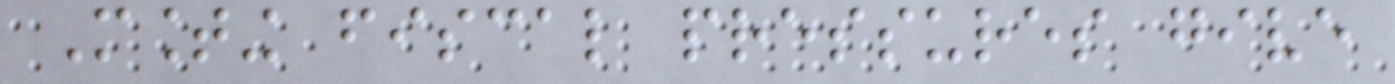Mounting fiscal pressures give
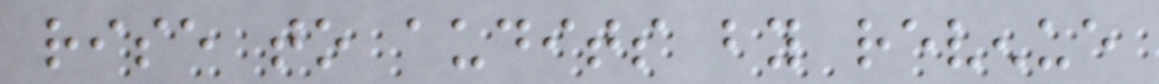rise to audits by revenue
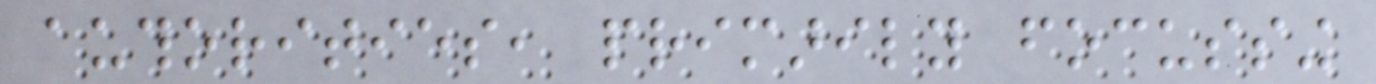authorities, primarily focussing
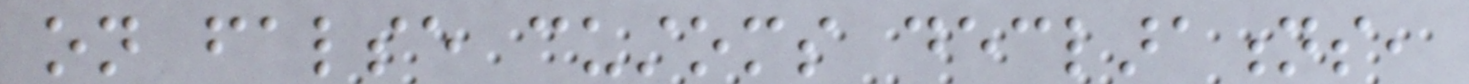on false customs declarations,
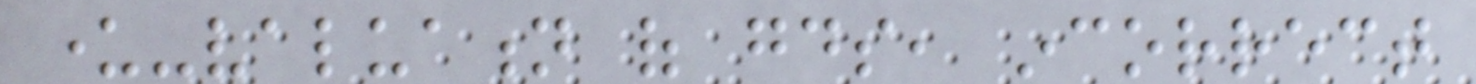under-valuation of goods, incorrect
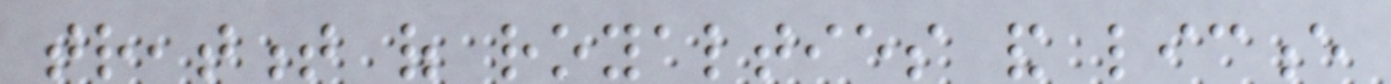treatment of royalties and licence
